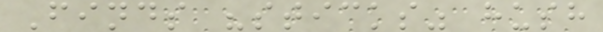Finds "sticks" hush
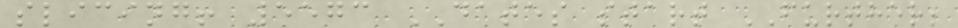slicing! 5573 DATES start FURTHER;
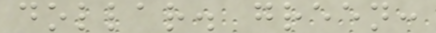dollar. green:
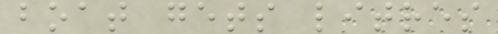boat gets litres
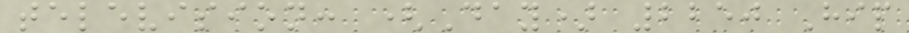television: (Day) 2250 Hip
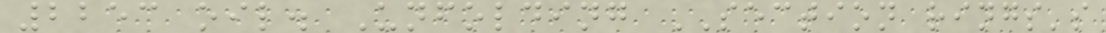2253 oil. Unfolding SECTION rings's
